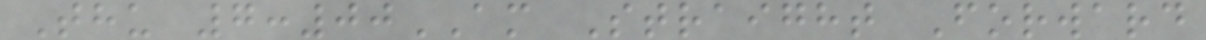Thu 7:00AM Straight Forward
